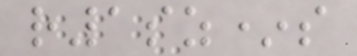r1sz*s
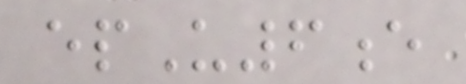epU6e
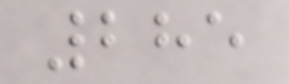285
